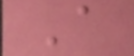A
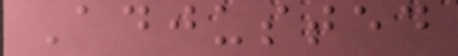Adjusted
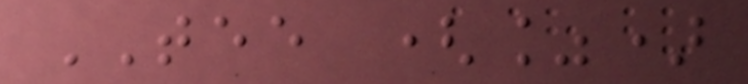TEE (%)
